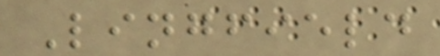Lingfield
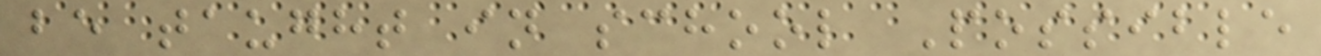be taught in school Possible
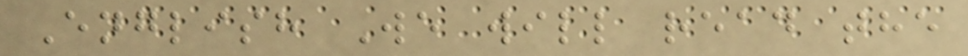English We will read the
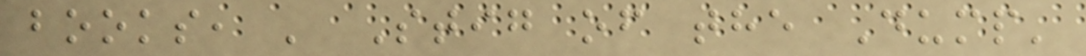books, ' Stig of the Dump'
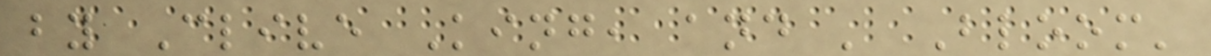by Clive King, and ' Bloom'
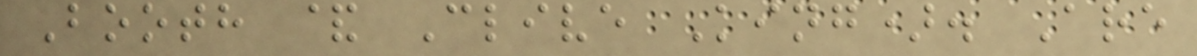Booth & Clive King). Are
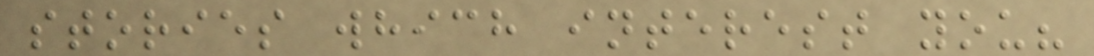stories which interest you?
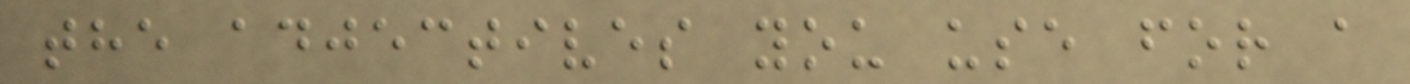the adjectives you use for a
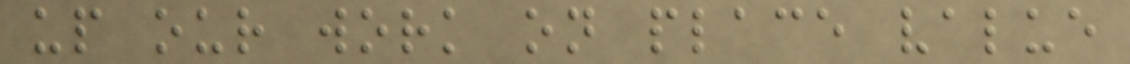up our work on place value
